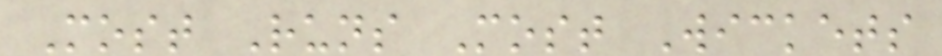Most Runs Most Wickets
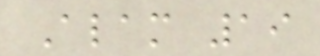Alam 19
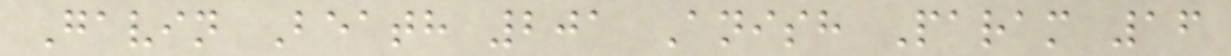Gavin Beath 201 Anish Param 16
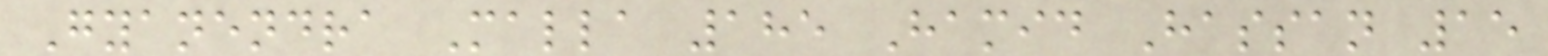Gyanendra Malla 185 Hamid Hassan 15
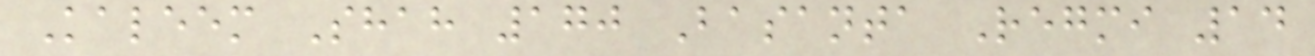Kaleem Shah 170 Basanta Regmi 14
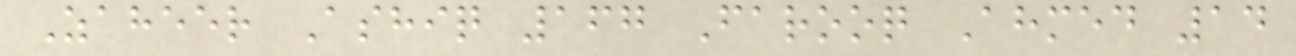Zaheer Ashiq 167 Farooq Ahmed 14
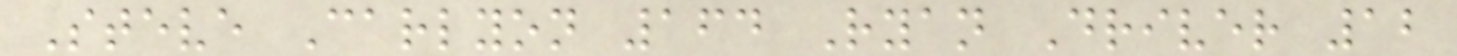Steve Carlyon 164 Ryan Driver 12
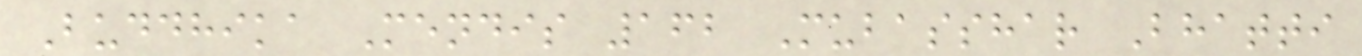Buddhika Mendis 162 Mubasshar Bhatti
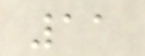11
